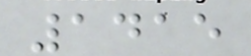1415
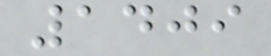1409
